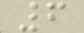6
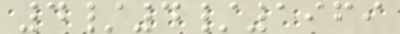4/4/1969
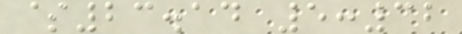$23.14 5:32
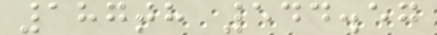187th 544.57
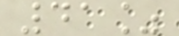41%
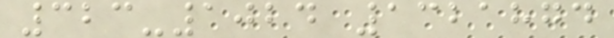323-1024 1321874
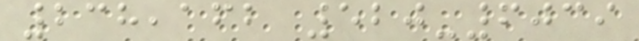238,162 520-6039
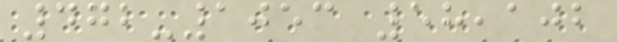472-1053 58,102
